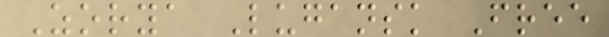Zorya Lugansk Free
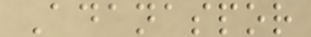Adanaspor
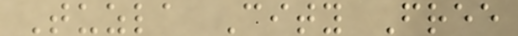Tuzla City Free
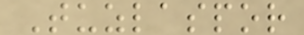Tuzlaspor
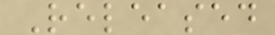Released
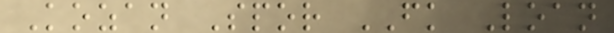Kozan Spor FK Loan
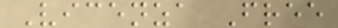Vicenza Free
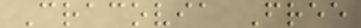Cracovia Free
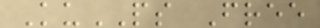KuPS Free
